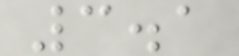3.1
